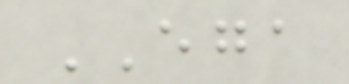EGA
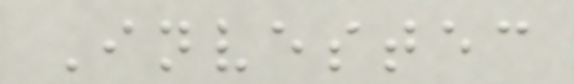Investec
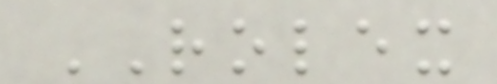ROLEX
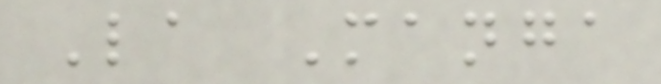La Manga
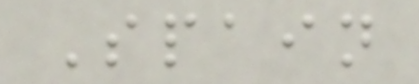Spain
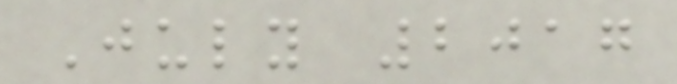July 2017
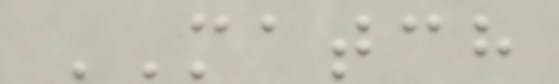MATCH
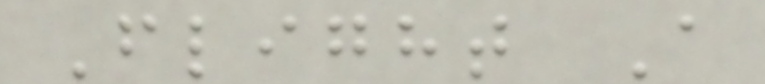Flight A
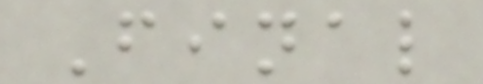Final
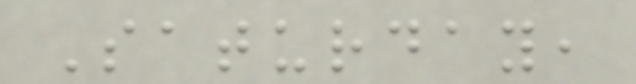Saturday,
